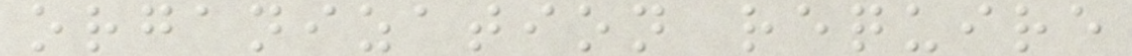organization require
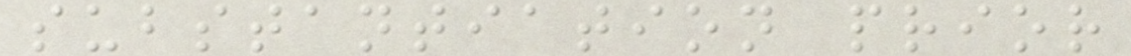substantiation prior
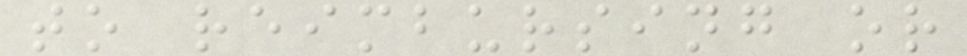to reimbursing or
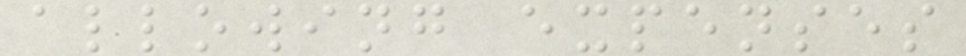allowing expenses
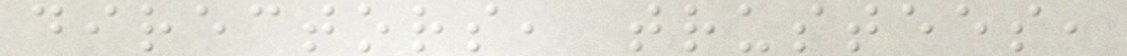directors, trustees,
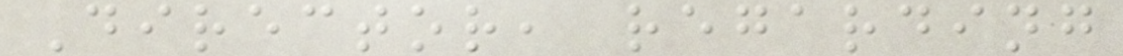Director, regarding
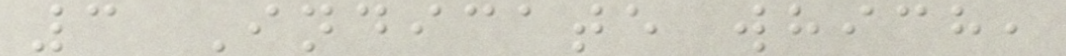3 Indicate which,
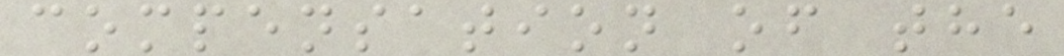compensation of the
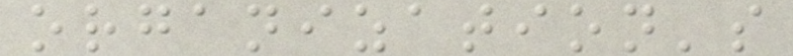organization's
